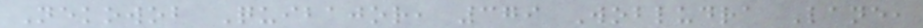Nekowob Quibajor, 379 Wobludra Lane,
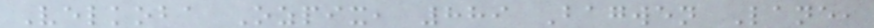Velkoba Ozpix, 889 Bagwen Lane,
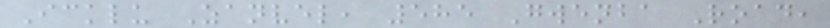Icklu Zanvel, 585 Gwenba Road,
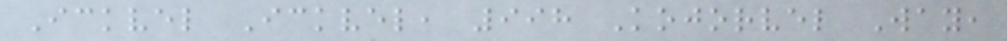Ickvel Ickvel, 998 Kojorvel Way,
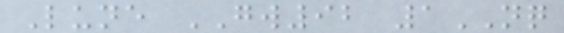Lune GW92 1NQ
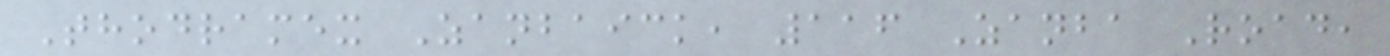Thodramex Zanbaick, 116 Zanba Road,
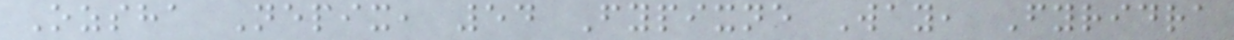Ozsha Nepix, 54 Fypixne Way, Fyridra
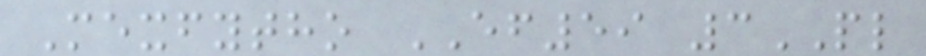Mexfytho EF59 3PL
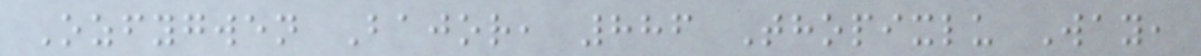Ozfygwen Bajor, 886 Thopixlu Way,
